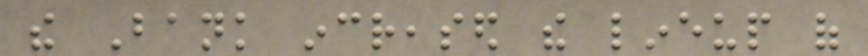the Bank increased the lineup of
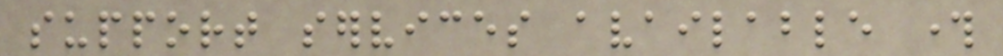support services available through
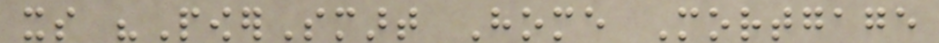its "PowerSmart Home Mortgage
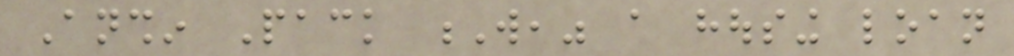Anshin Pack W," a housing loan
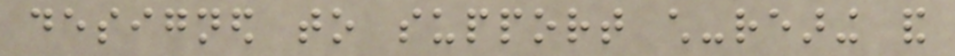designed to support child-rearing and
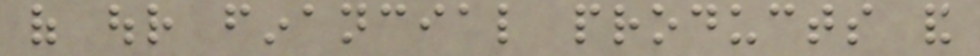of our financial products and
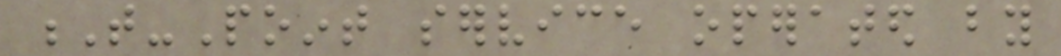T-Point service operated by
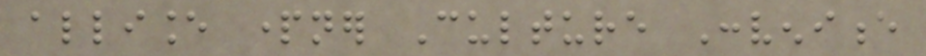alliance partner Culture Convenience
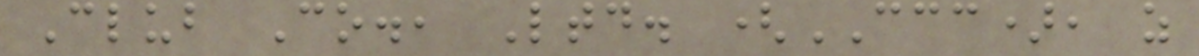Club Co., Ltd. (CCC), as
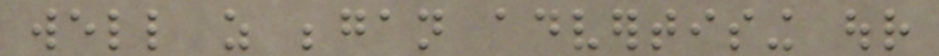well as began advertising our
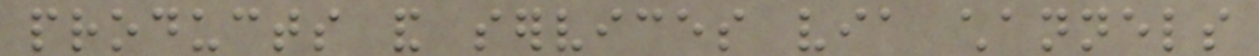products and services via channels
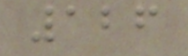126
